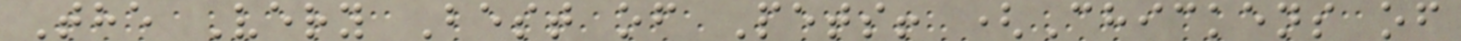The Very Best of Pets! (Chickens of
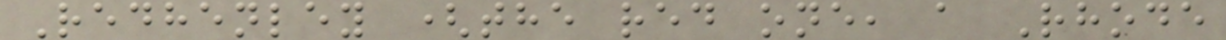Redhenley (the red one, a Rhode
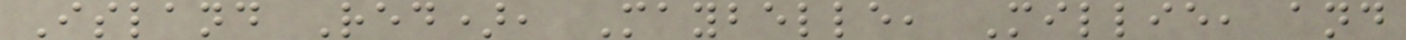Island Red), Maybelle, Millie, and
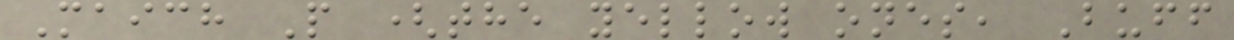Maich P (the yellow ones, Buff
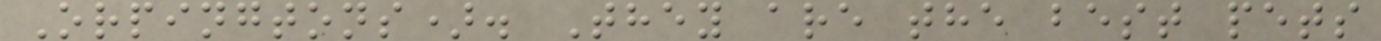Orpingtons). They are the best pets
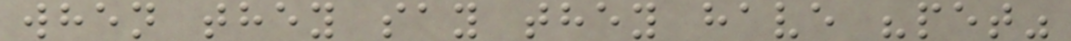when they say they have "pet"
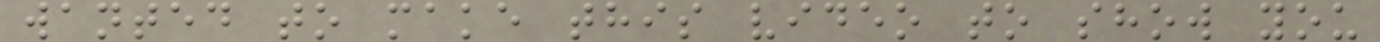wanted to make this video to show you
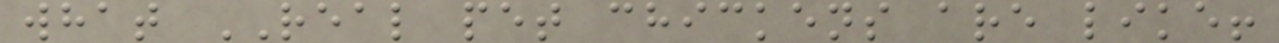what REAL pet chickens are like!
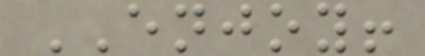ENJOY!
